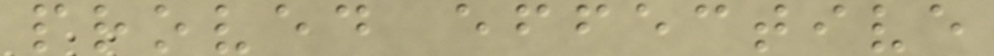proved effective
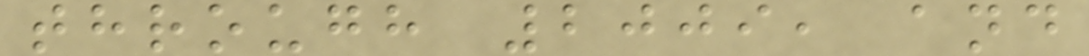through 2009, and
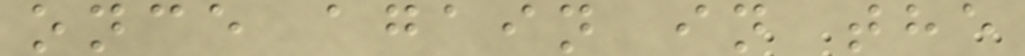once again in the
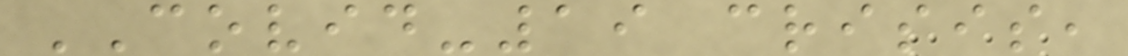COVID-19 crisis,
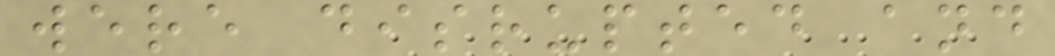were disrupted and
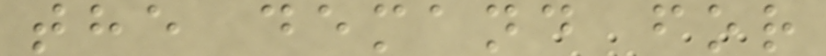the demand for
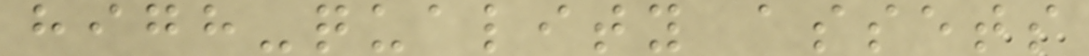high-quality assets
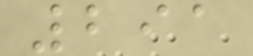291
